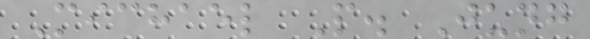Michael P. Jung
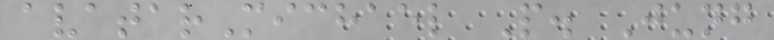avatarMichael P. Jung
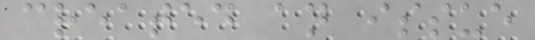created an issue
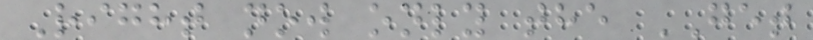Right now only the GET
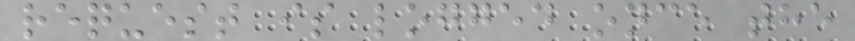request is logged once the
